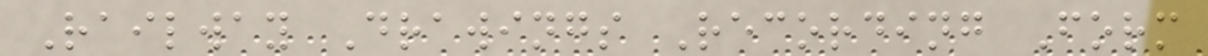Railway Drawings Recording Form
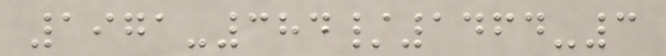1971-384/1464-3
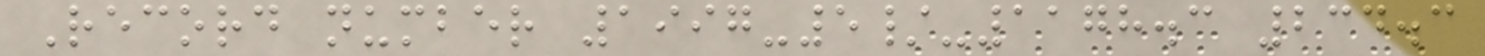Record number 1997-5/-1178.3 234.3
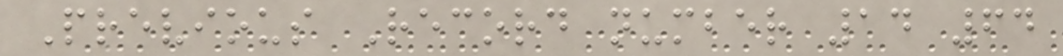Previous Record number 14 64
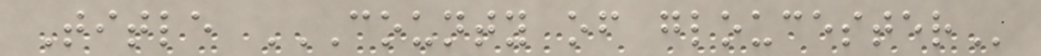Title COUNTY OF GLOUCESTER
